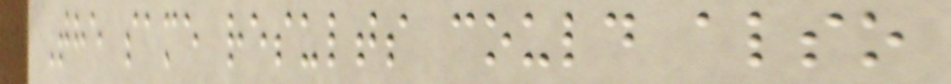The same results could also
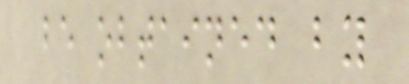be obtained by
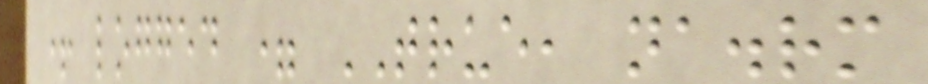+ logged = TRUE, na.rm
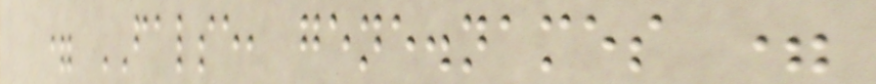= FALSE, gene.names =
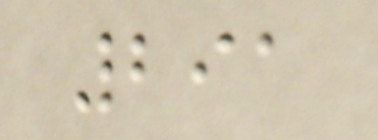291
